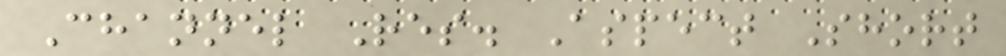Channel Res. Aspect Short
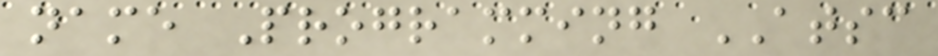name Programming ATSC
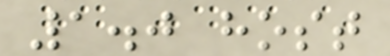1.0 host
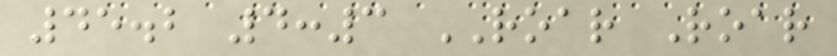45.2 4:3 ROAR Roar
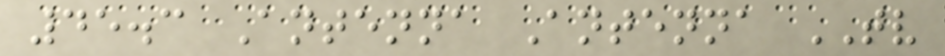45.3 Antenna Antenna TV
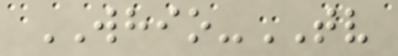WHIO-TV
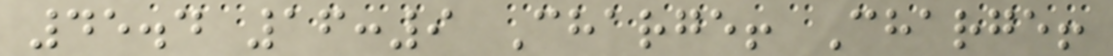45.4 16:9 Charge! Charge!
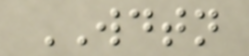WDTN
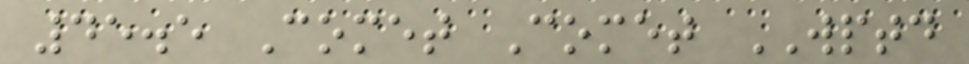45.5 Comet Comet WPTD
